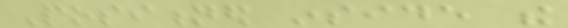Positioned inside the
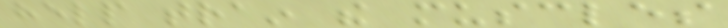help train the muscles
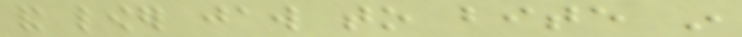and lower jaw to bite in
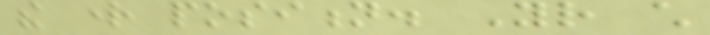the right position. Your child
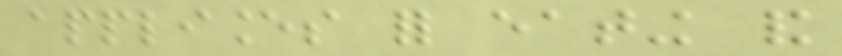appliances for eating and
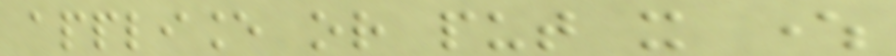appliance or put it where
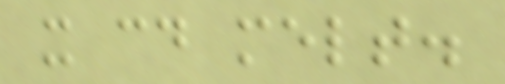it could melt.
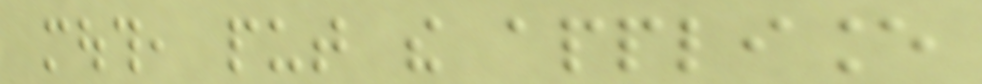mouth, put the appliance
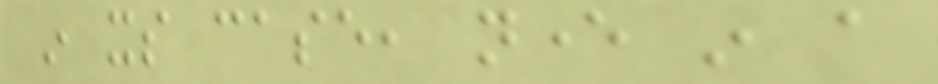in its case, never in a
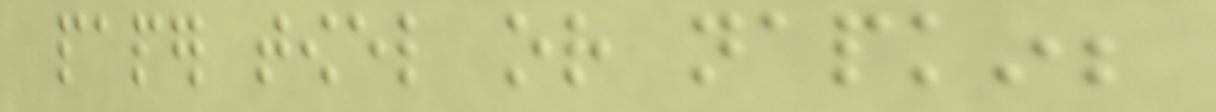paper towel or napkin;
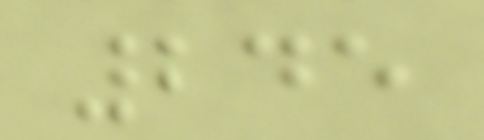245
